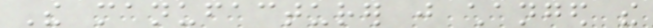The manufacturer just changed the
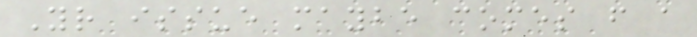Your issue maybe comes from a
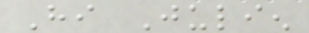Hi Julien
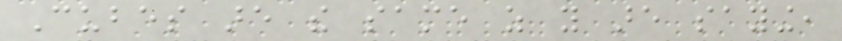Cubes are the same as you are saying,
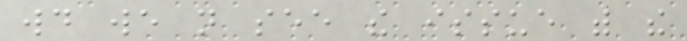would we not see the issue with the
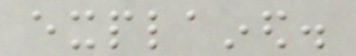explained.
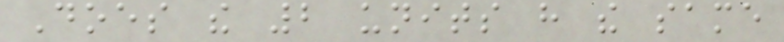Does the 2 units have the same
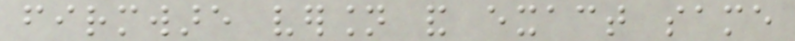firmware version and exact same
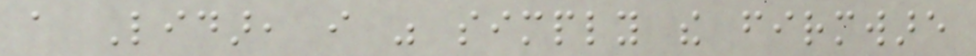a Lidar, i was simply the firmware
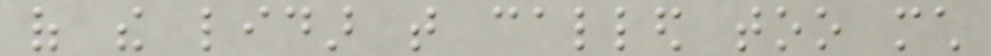of the lidar that called too much
